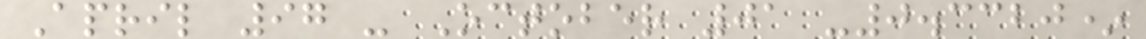April 97 - October 01 -0.3320*
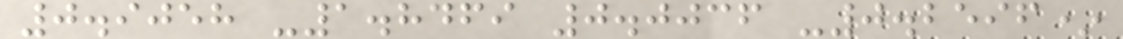0.9058 -1.8469 0.0036 -0.2596*
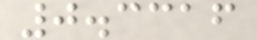0.3316
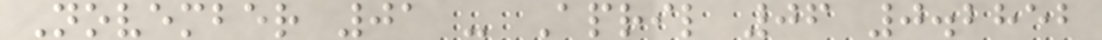November 01 - April 06 0.2852
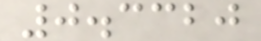0.3320
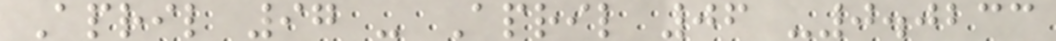April 97 - April 06 -0.0233
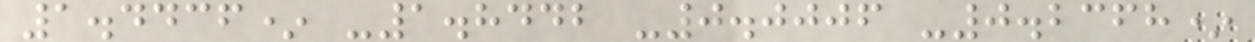1.4436* -1.8442 -0.0006 -0.2368*
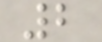2
